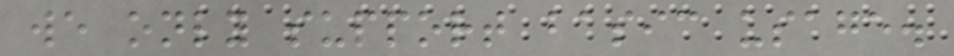we only support basic usage.
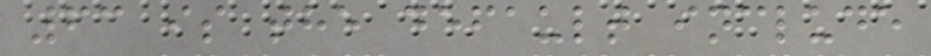63 is the default include
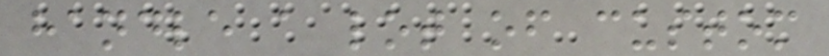handle a lot of custom
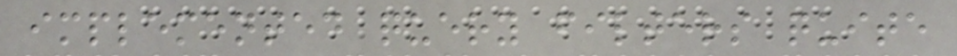implemented query filters quite
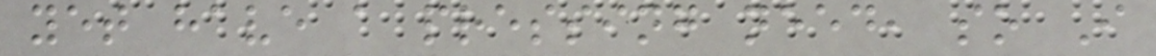yet have a pressing need, so I
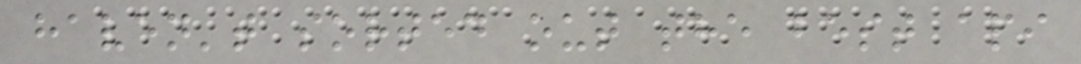haven't sorted out the best api
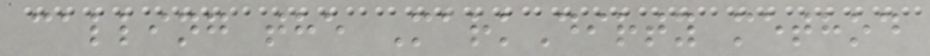calling the MarkDirty method
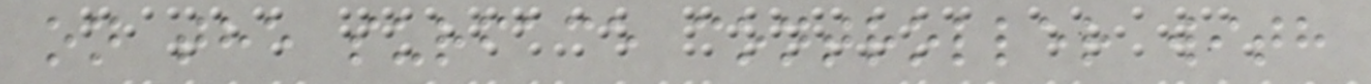on the surface controller with
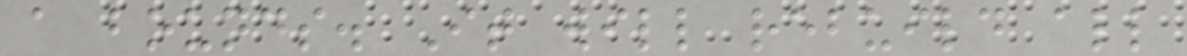a bounds. It will rebuild all
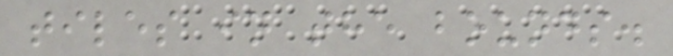tiles in the bounds.
